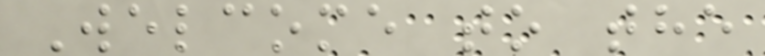Welcome to the
